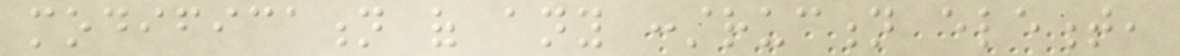modification of any construction element,
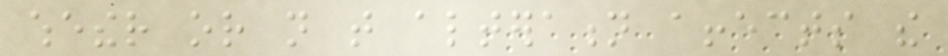whether or not that alteration affects the
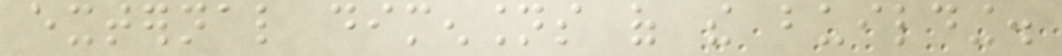external dimensions of the building.
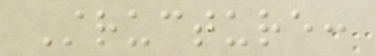Structure:
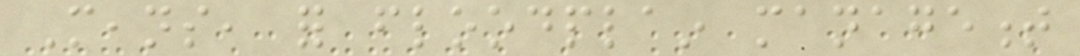Means, for floodplain management
